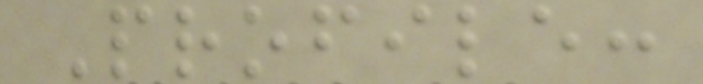Profile:
